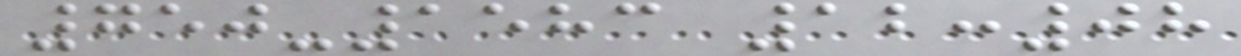750-1583 12:08
